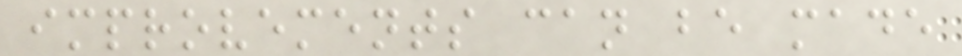improvements can be made
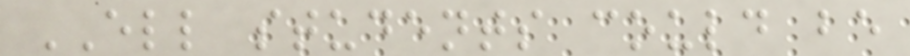ELL students could be
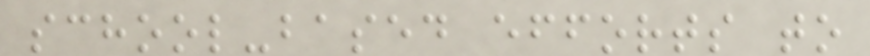school-based efforts to
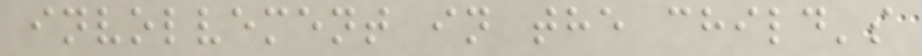involvement in the child's
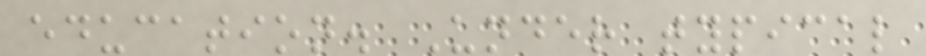education. Under typical
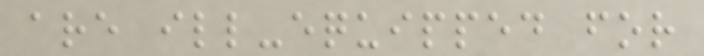are ill-equipped for
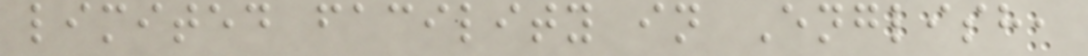limited facility in English,
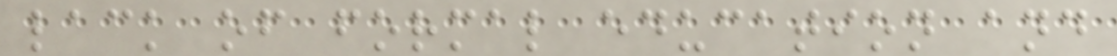lack of formal education and
